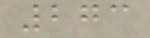273
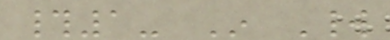#1- In World
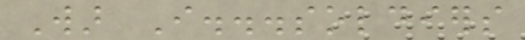War I...soldiers
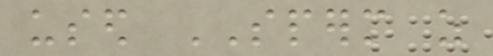used SPERM as
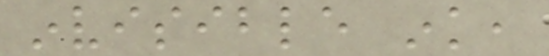invisible ink,
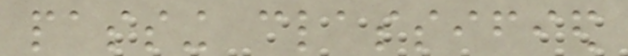passing classified
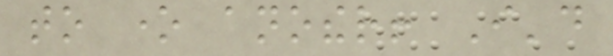to one another! I'd
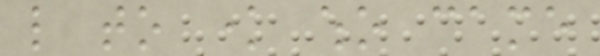like to know who came
